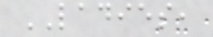LADIES,
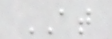AT
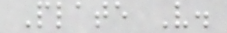Plate V.
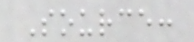Source:
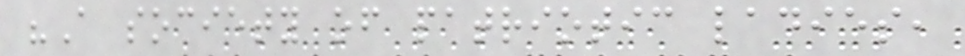"A society of patriotic ladies,
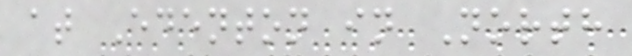at Edenton in North
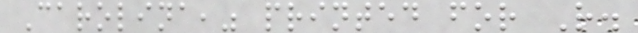Carolina," printed for R.
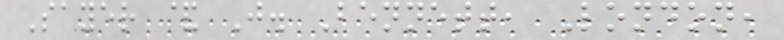Sayer & J. Bennett, London,
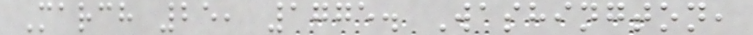March 25, 1775. Washington,
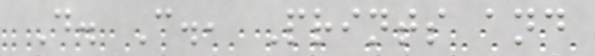D. C., Prints and
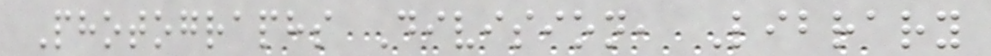Photographs Division, Library
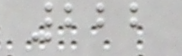222
